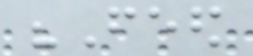"Feed
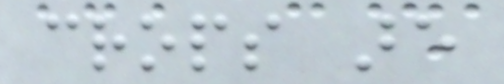crops are
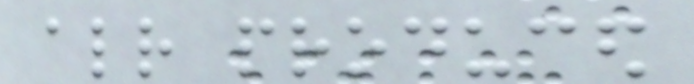already produced
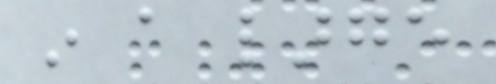in a large
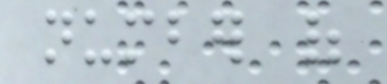number of
